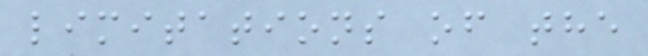limitations of the
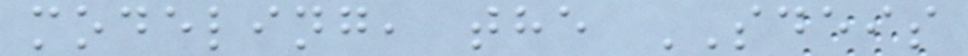modeling, the SDEIS
